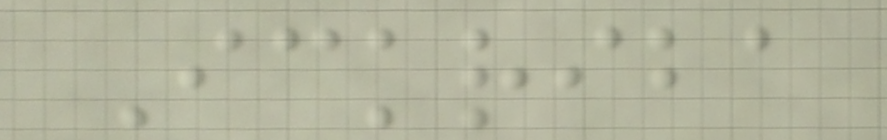Ickriba
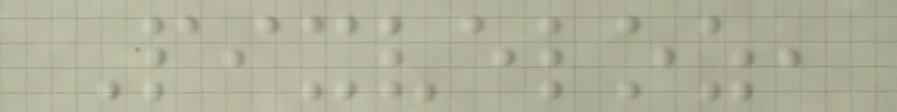Pixveloz,
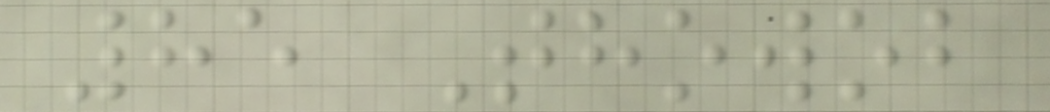85 Thowob
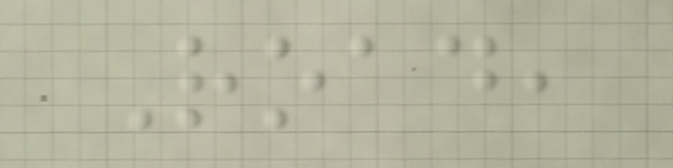Road,
